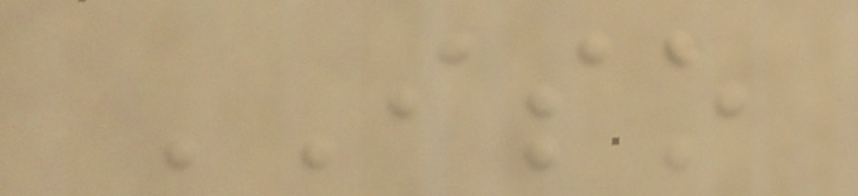ISO
